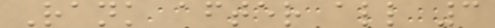Rank after all 3
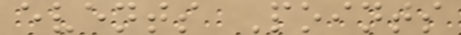events Points
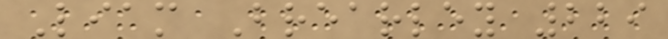Liam Brearley 229
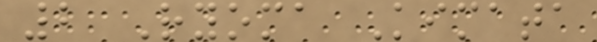2 Ryoma Kimata
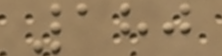180
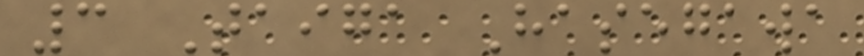3 Taiga Hasegawa
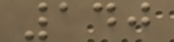140
